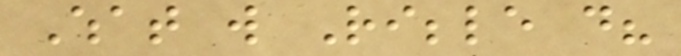What will Ribble do?
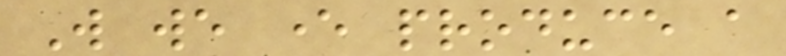Will we ever produce a
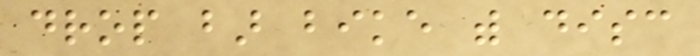drop bar bike with disc
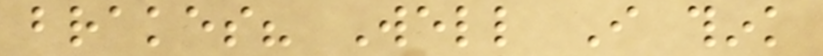brakes? Well I think
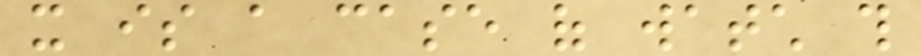it is a case of watch this
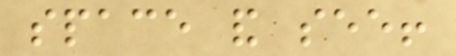space and see!
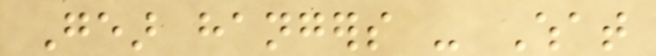Gear hangers - What
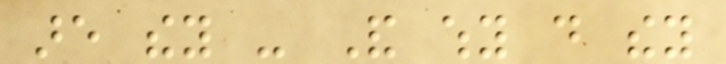are they - And why do they
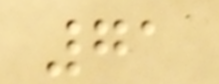71
